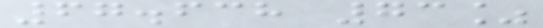67.638 73%
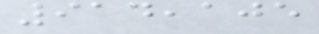914,105
